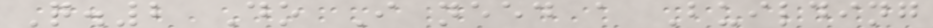Q.2 Do I need a Building
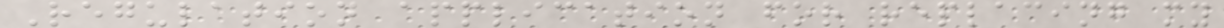Regulation application for replacing my
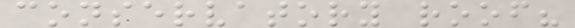conservatory roof?
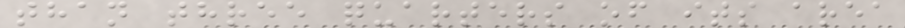than three quarters of its area
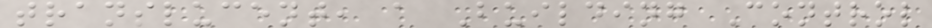translucent, a Building Control
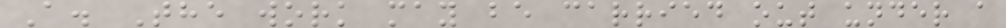A. The work may be carried out under a
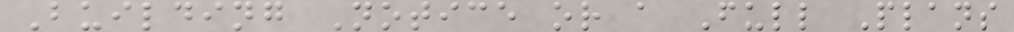Building Notice or a Full Plans
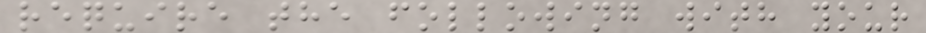require the following with your
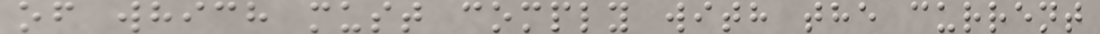of which must comply with the current
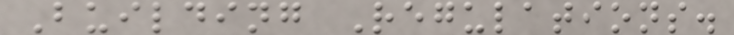Building Regulations.
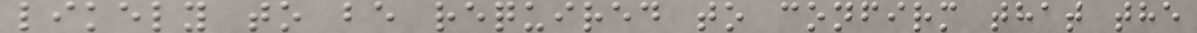likely to be required to confirm that the
